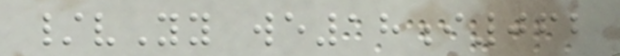/vYy we18i062
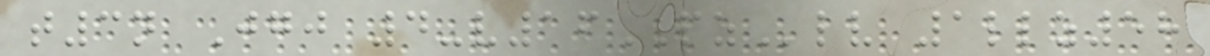t3n Jgj 4-v16PZlv 1llz58
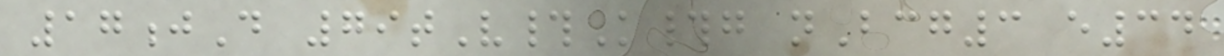17jD 79tV#K#g nBcg3 e34
